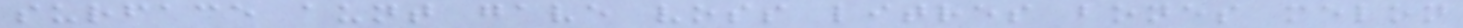surface aunt gave voss litres bones melon
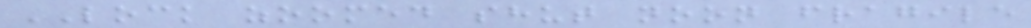LOCK zoomed shut noon fragile
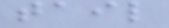tail
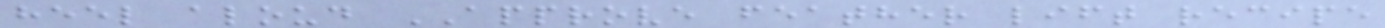heel aloud APPROVE feather lift recipe
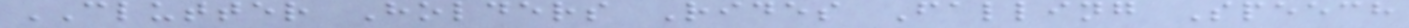CLUTTER Holders Rides Falling Speech
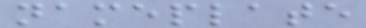nameplate
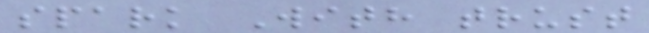spark With trust
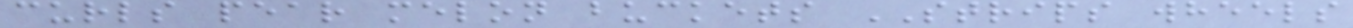curls pear melon buckets STRIPS wheels
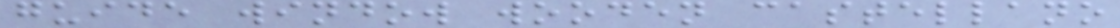guide window wooden castellano
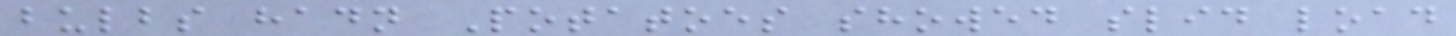bulbs hadn Potatoes showed slid load
